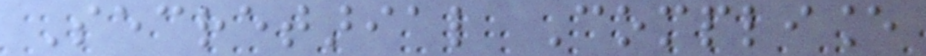Secretarial Compliance
